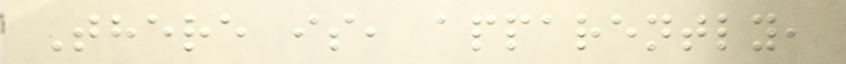There is, apparently,
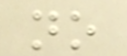no
